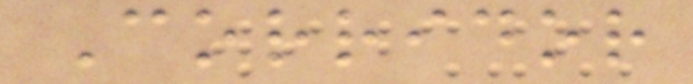Corridor
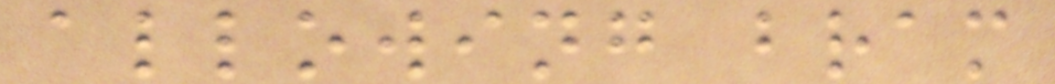allowing bram
